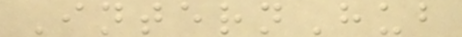InternHub
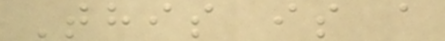This is a
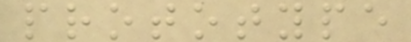prototype
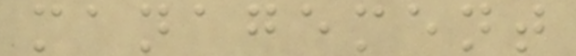management
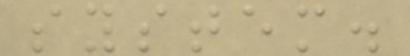system.
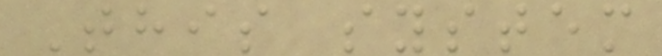This system
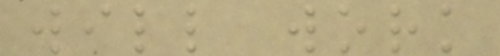will work
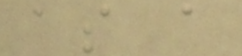as a
